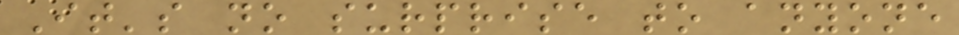It's no surprise to anyone
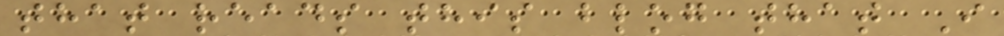that reads this blog that I
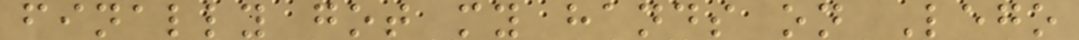finally got my hands on Lego
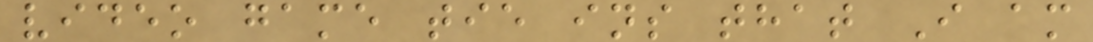video game tie ins that I am
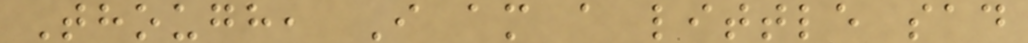Though, I am a little sad
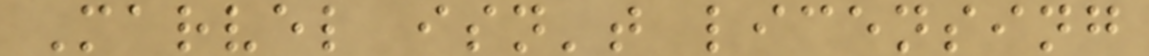Marvel isn't licensing
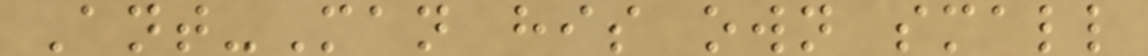Ant-Man his own small
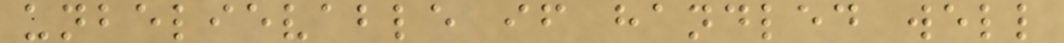unbelievable if handled well
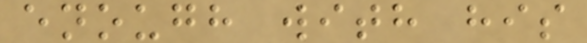enough with his
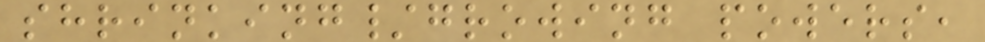shrinking/growing powers,
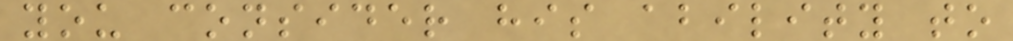you consider his ability to
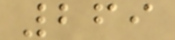269
